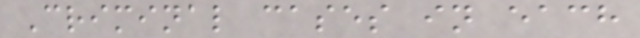Criminal cases in each
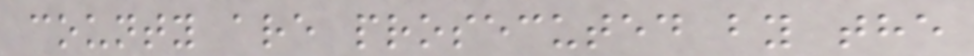county are prosecuted by the
